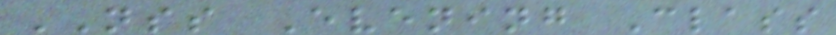NSS Evening Class
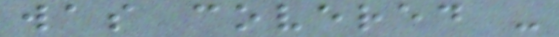was covered -
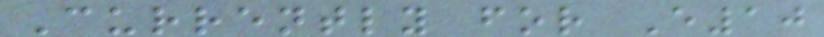Currently for E10
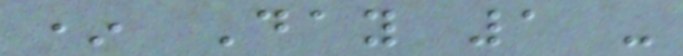* Day 1 -
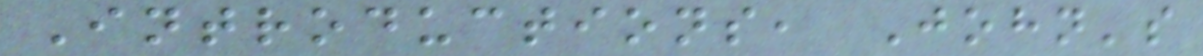Introductions, John's
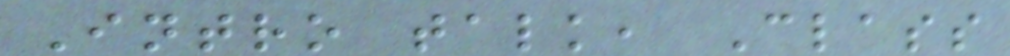Intro talk, Class
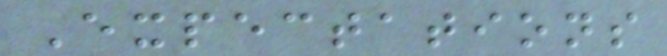Expectations
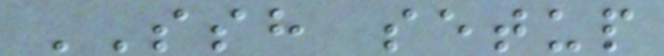SSH setup
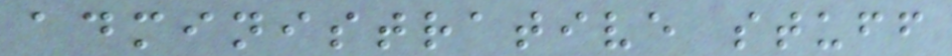administrative stuff
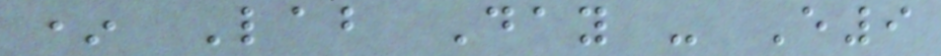* Lab Day - E9
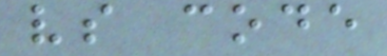vs code
